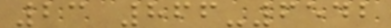23 866-6542
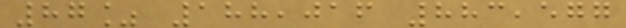87% 188,016 883,577
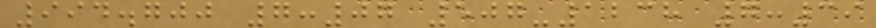994.700 7:07 507-1238 7:39
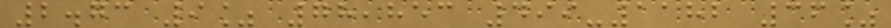2.73 9% 78,853 499-1182 36%
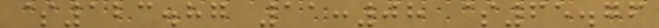$123.87 11:08 $65.76
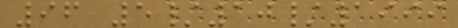96 5/10/1999
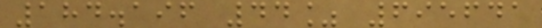184.196 44% 695641
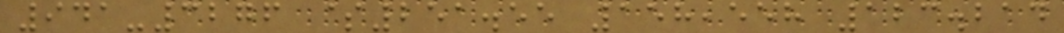941-3276 $251.55 158,558 123.214
